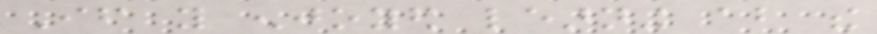If you enjoyed learning about the
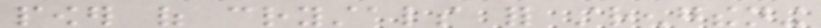power of crystals for strengthening
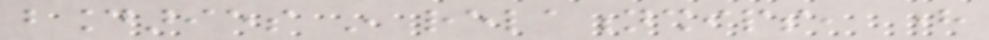boundaries in relationships, here
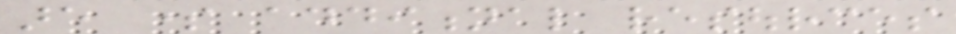are some additional resources
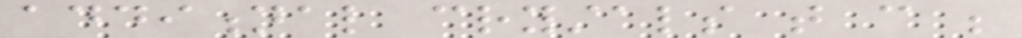additional crystals that can be
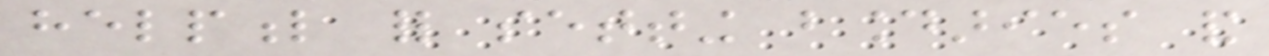helpful for setting boundaries and
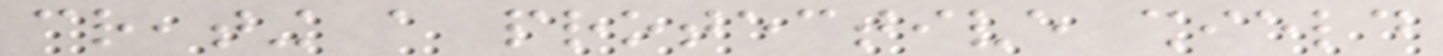creating a protective shield
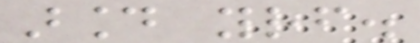around yourself.
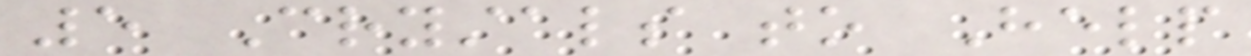5 Crystals to Help
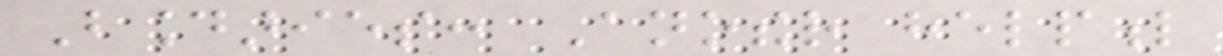Boundaries: Another helpful
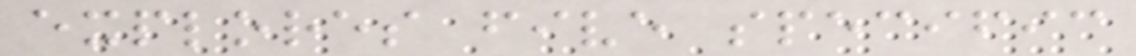explores five specific
